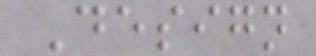Design
